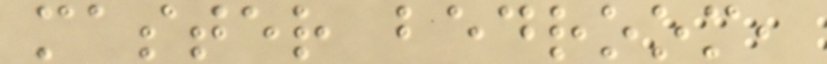master bedroom,
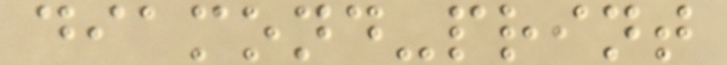diamond-print
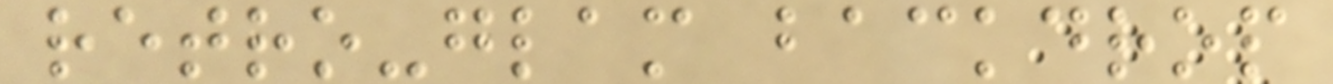retro-glam backdrop
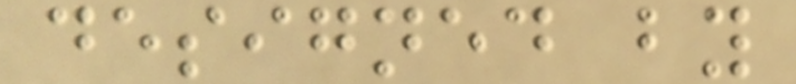designed by
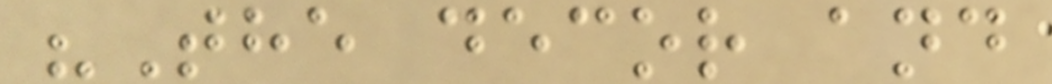"The decor and
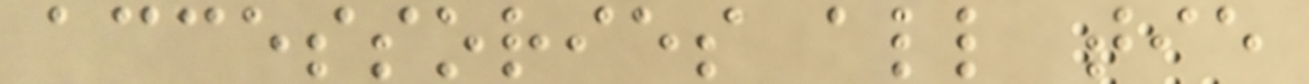accessories all tie
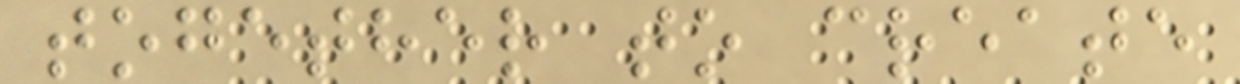together to create
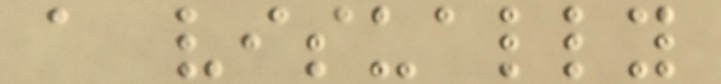a visually
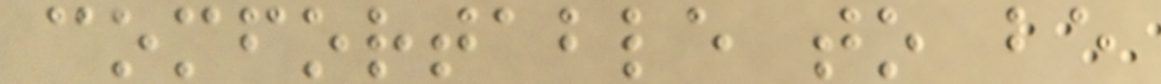comfortable to be
